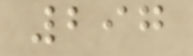297
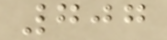707
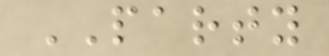PARTY
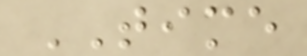TIME
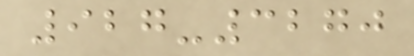927-3270
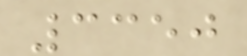3350
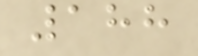188
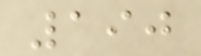190
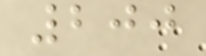200
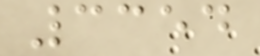3354
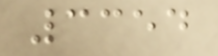3354
